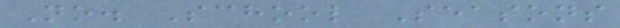No. School Seasons
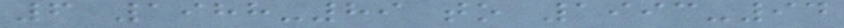6 1988-89 to 1993-94
